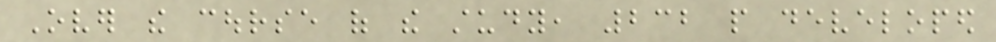Over the course of the study, 232 people developed
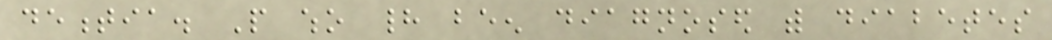dementia. People who had been diagnosed with diabetes
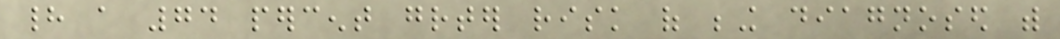had a 74 percent greater risk of being diagnosed with
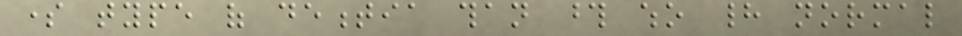some type of dementia than those who had normal
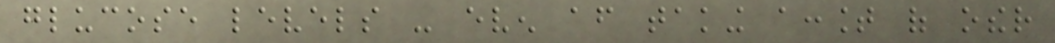glucose levels - even after taking account of other
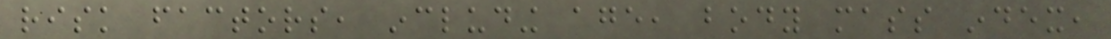risk factors, including age, body mass index,
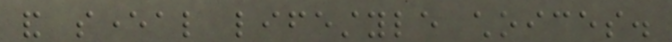and several lifestyle choices.
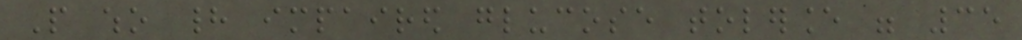People who had impaired glucose tolerance were 35
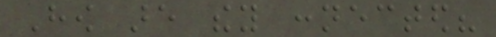How are they connected?
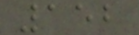152
